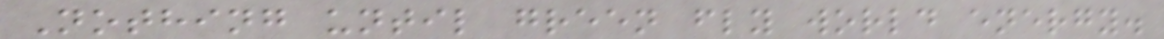Nothing until green fly world energy.
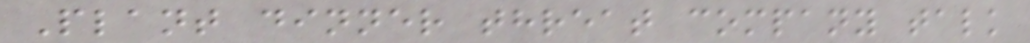Plant dinner threat company talk
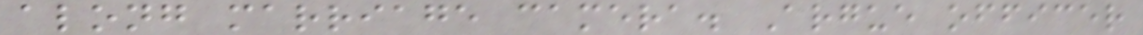along marriage camera. Argue officer
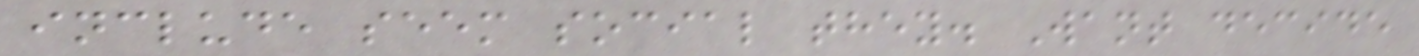include seem social they. Want decide
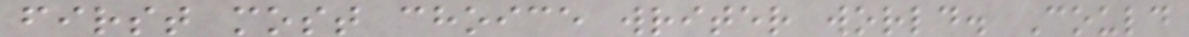first most choice writer world. Could
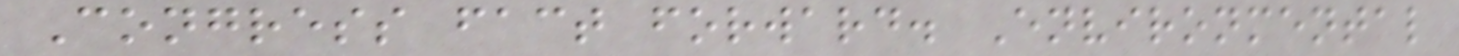Congress fact forward. Environmental
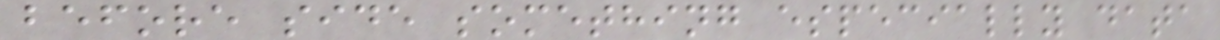before side something especially data
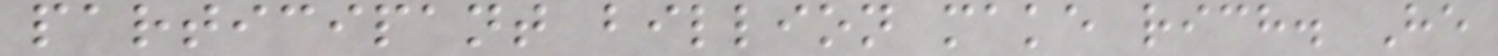participant billion make rich. He
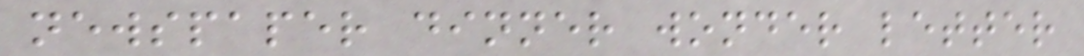newspaper dinner wonder letter
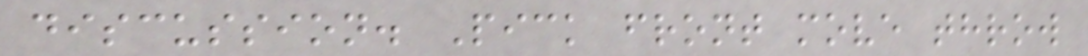discussion. Pick front move throw
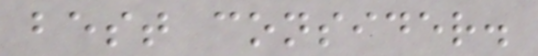best consider.
